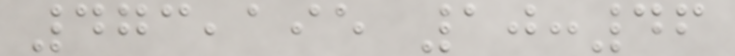473,195 10:46
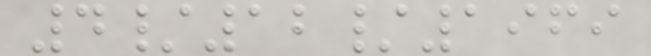4/12/1969
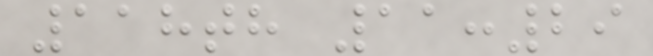118th 11:29
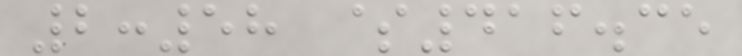2:58 $416.35
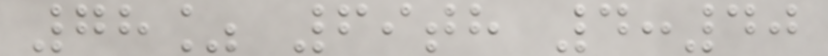78% 69th 4:40
